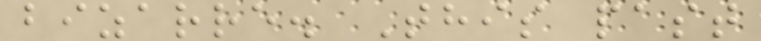bizarre. This past
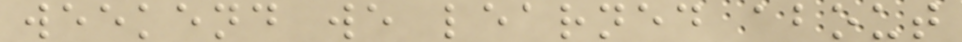weekend we learned about
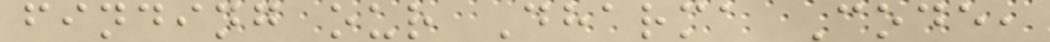finding our Dharma Code,
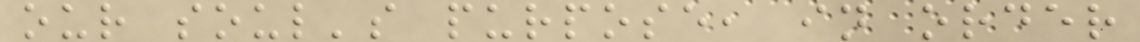our soul's purpose, in order
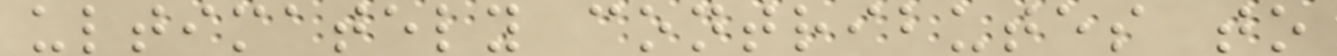ultimately contributes to
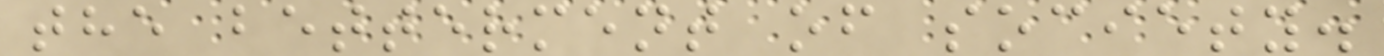the betterment of society.
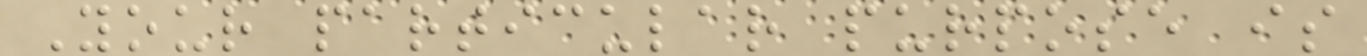Your particular purpose is
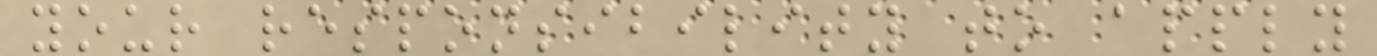your responsibility to apply
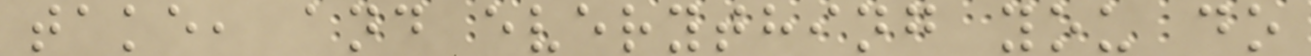take, and everything you do
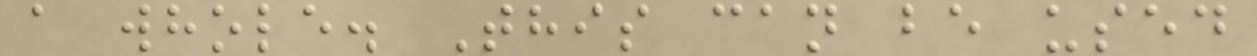a whole. This can be used
